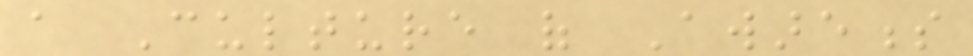a Culture of Awareness
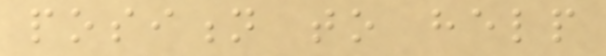position to help
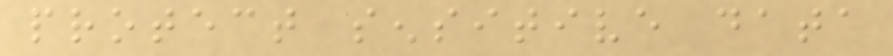protect sensitive data
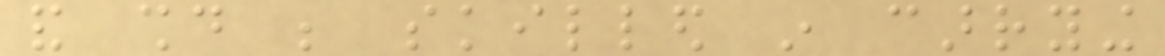and should be skilled in carrying
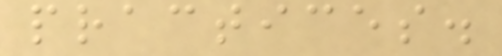practices.
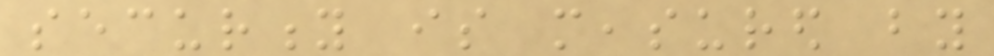security is measured by
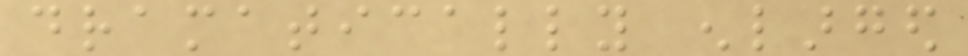dramatically enlarged
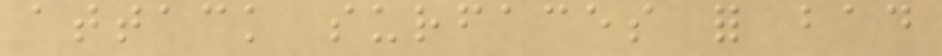attack surfaces for bad
